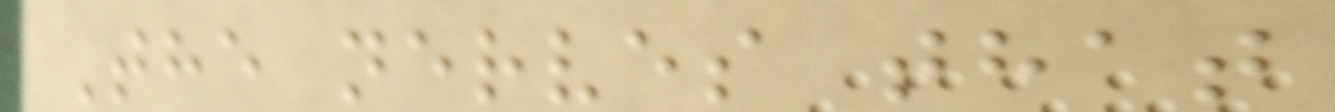The nerves that
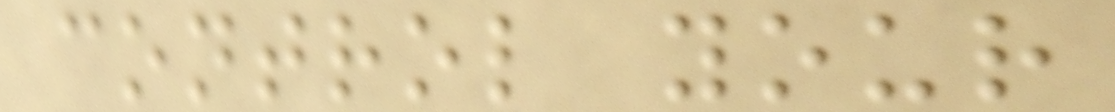control your
